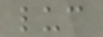luc
